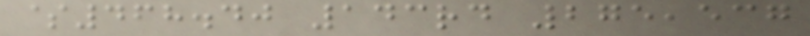$468.40 143rd 275,537
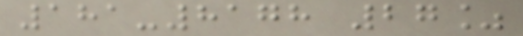181-8178 27%
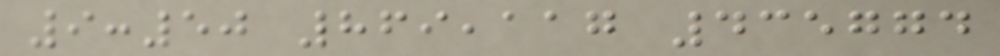9:50 869,117 435774
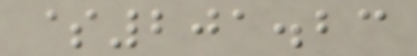$201.23
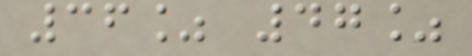36% 47%
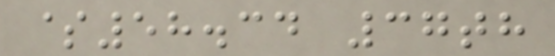$58.34 37th
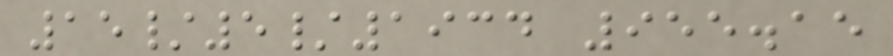15/5/1934 955.15
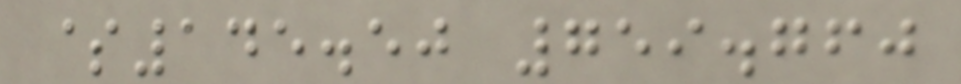$145.50 759.760
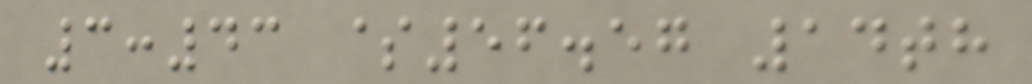3:43 $56.57 14th
